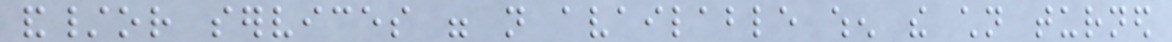and/or services were not available when the children turned
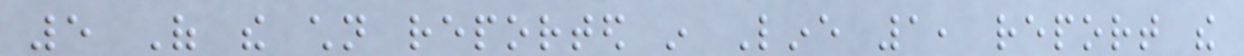5 Of the children reported in Line 1, report the
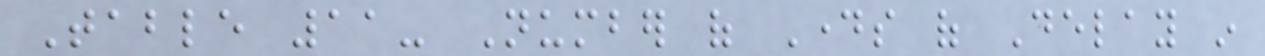Table 11- Number of Days of Delay in
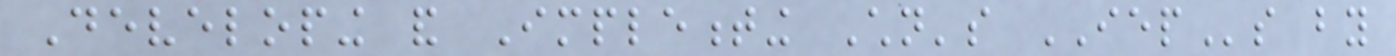Developing and Implementing Children's IEPs by
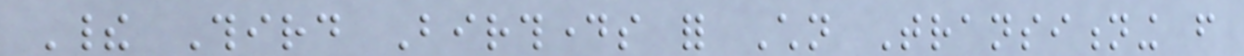Their Third Birthdays for Children Transitioning from
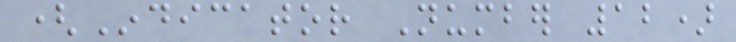(Indicator Number 12)
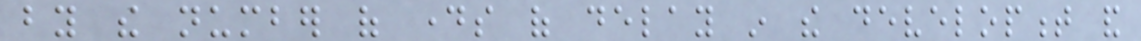by the number of days of delay in the development and
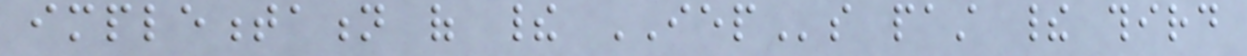implementation of their IEPs past their third
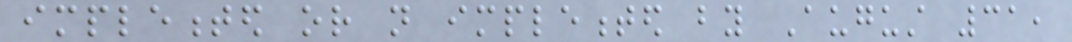implemented or not implemented by August 31,
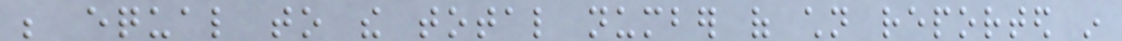be equal to the total number of children reported in
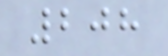208
